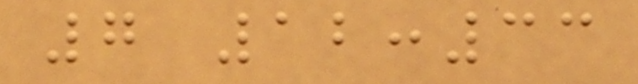7 12:33
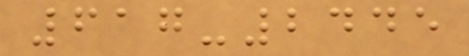617-2445
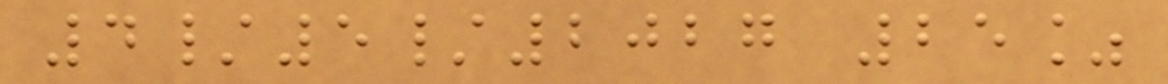4/5/2027 25%
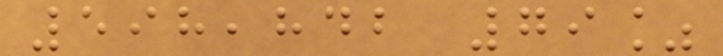598,842 79%
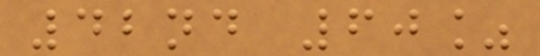42nd 60%
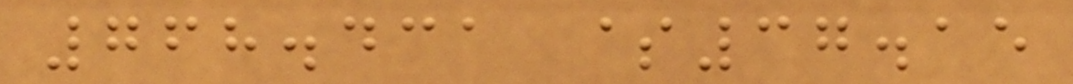768.431 $37.15
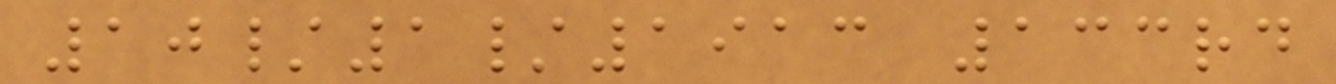10/1/1913 133rd
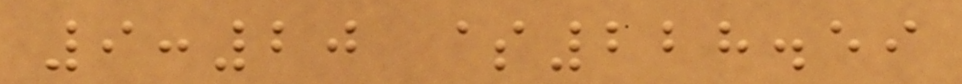9:20 $228.59
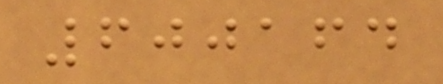600164
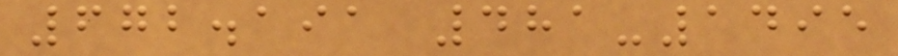672.191 481-1495
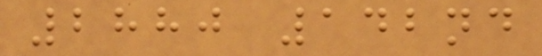2880 142nd
